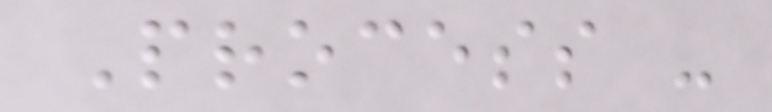Process -
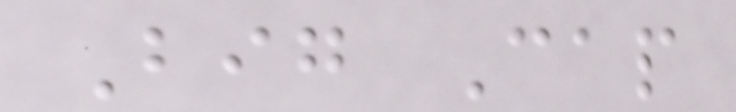Big Cap
